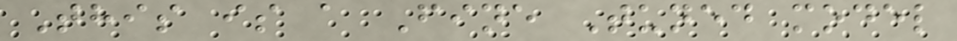This is a Fine Tuned model
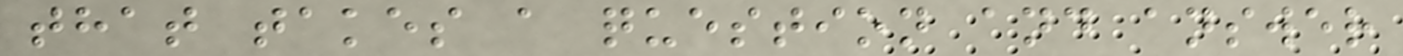that takes a question and answer
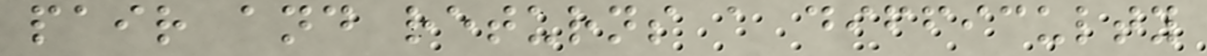pair and returns a difficulty
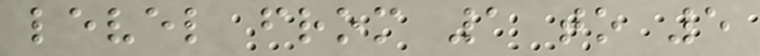level from 1 to 5
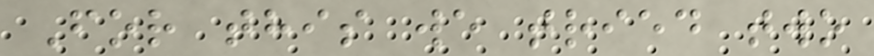For this we tried two
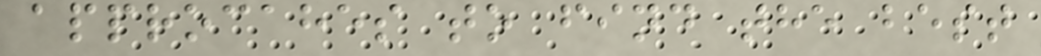approcahes to find the best
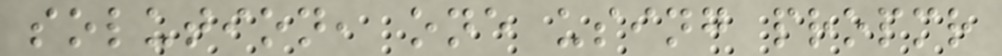solution, one using propmr
